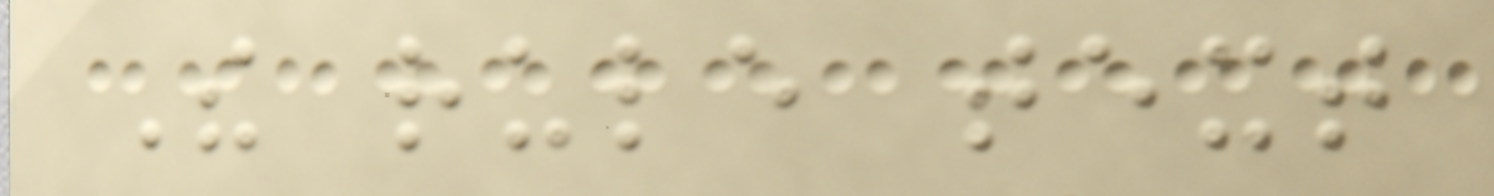The rule text
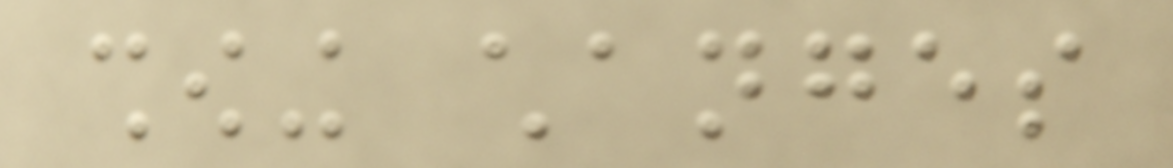showing changes
